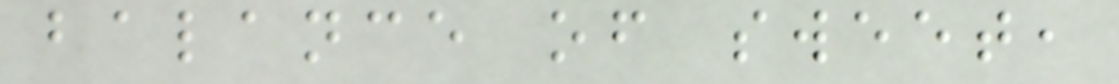balance of sweet,
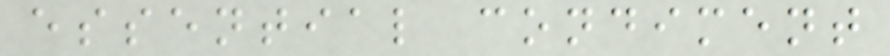essential condiment
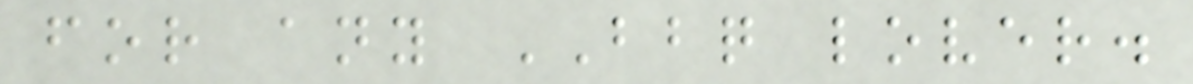for any BBQ lover.
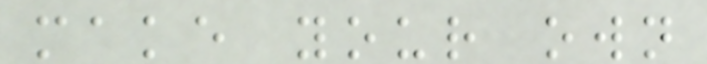make your own
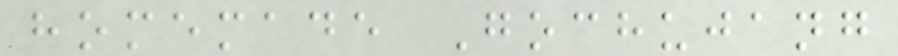homemade Gochujang
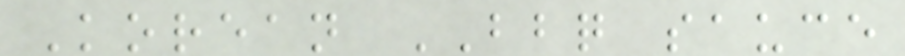Korean BBQ sauce
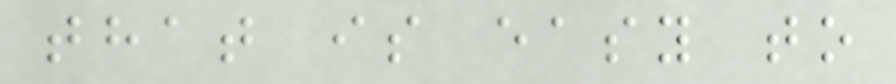that is easy to
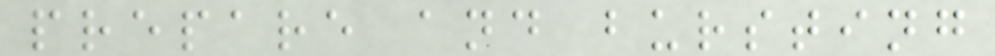prepare and bursting
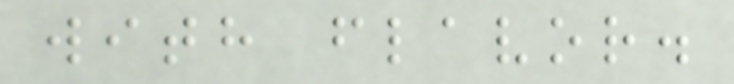with flavor.
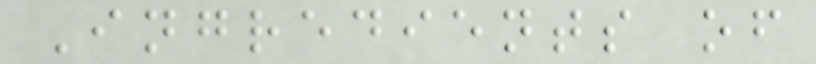Ingredients of
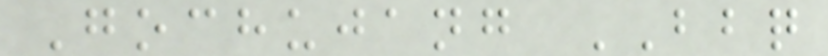Gochujang BBQ
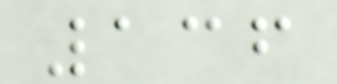136
